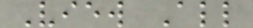View All
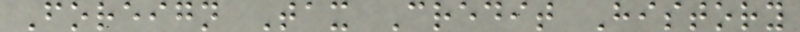Foreign Tax Credit History
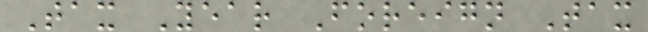Tax Year Foreign Tax
